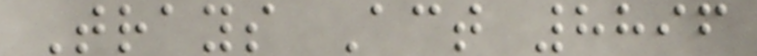Trays Act 8896
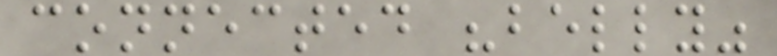connected "belly"
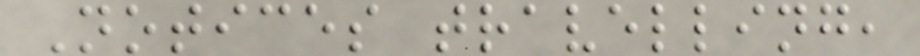Notices travelling,
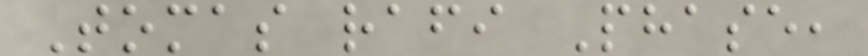Tomas rafi Phase,
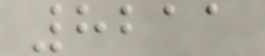8211
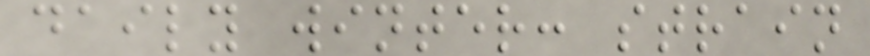daily winter: strain
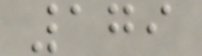179
